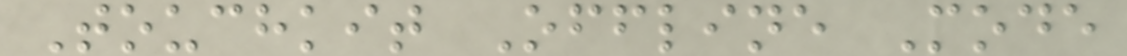Touchkit Offline Mode
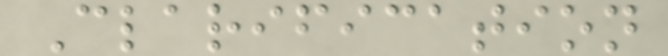Clarification
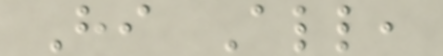Hi All,
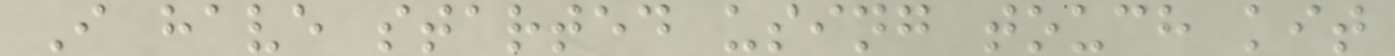I have started using touch kit
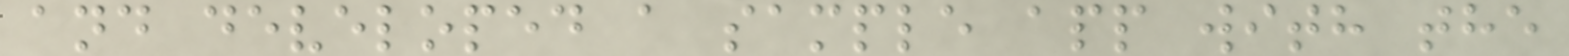and developed a sample app with the
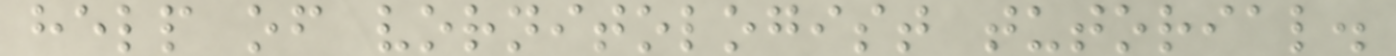help of vornitologist tutorial.
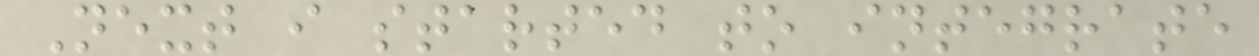Next i started to integrate
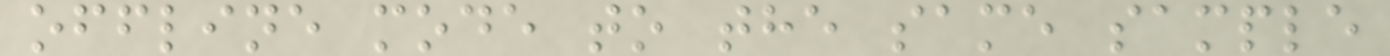offline mode to the same sample
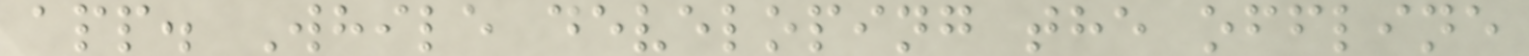app. While developing the offline
